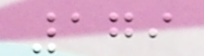179
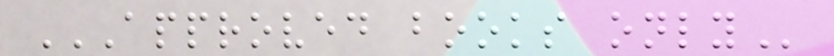APPROVED BOOKS ONLY
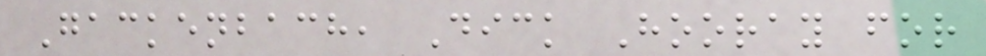Gackenbach, Dick Hooray for
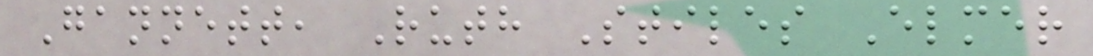Gannett, Ruth Stiles Elmer
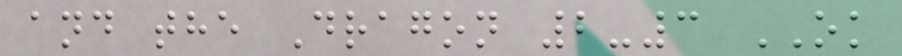and the Dragon 2-3 OK
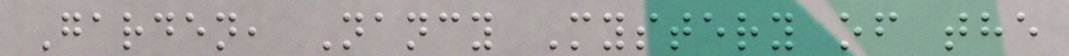Garden, Nancy Mystery of the
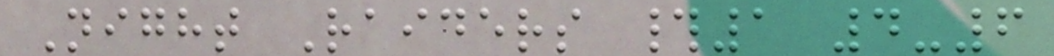Night Raiders #1 4-6
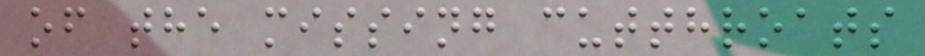of the missing cutthroats
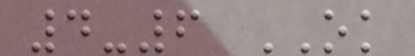4-6 OK
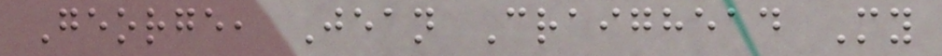George, Jean Craighead My
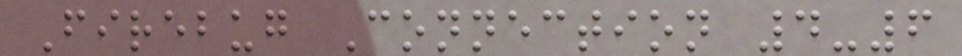Firebug Connection 4-6
